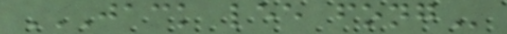JACK LEE FONG
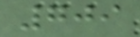709
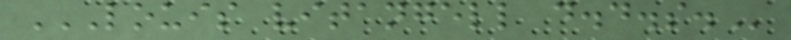LOUIS VITANGELL D.D.S.
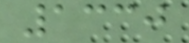1330
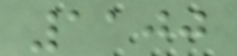1100
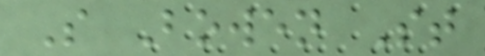S Bowen St
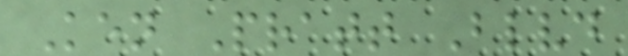Ken Pratt Blvd
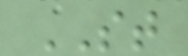ST
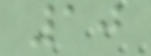10
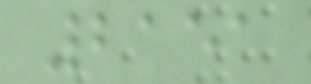2151
